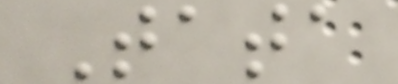Tata
